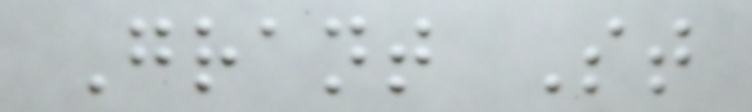Grant St
